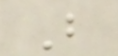B
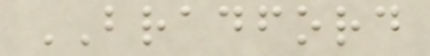BRADFORD
